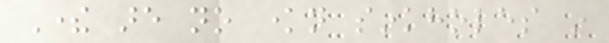There are no known sinkholes in
